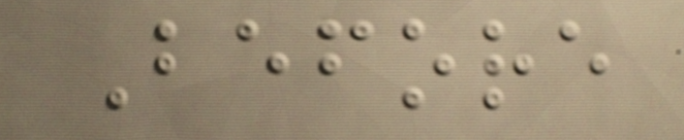Before
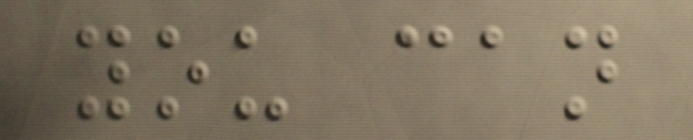you can
